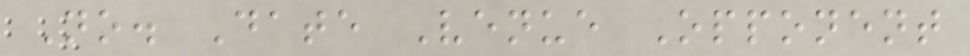No. Date Venue Opponent
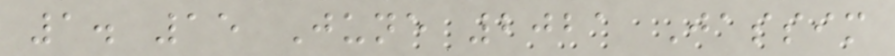1. 15 June 2021 Jassim
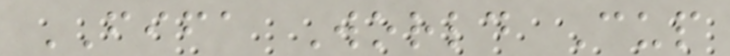FIFA World Cup
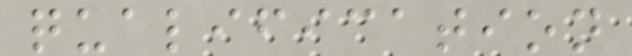qualification
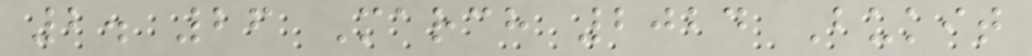2. 26 March 2024 Bukit
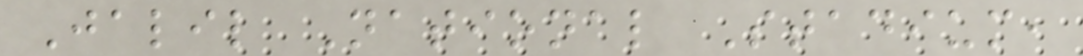Jalil National Stadium,
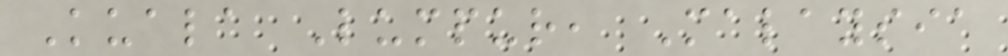Kuala Lumpur, Malaysia
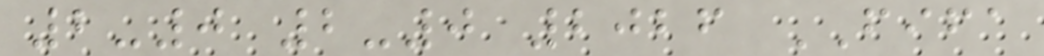2-0 2-0 2026 FIFA
